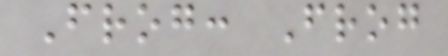Frog: Frog
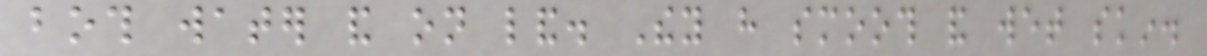both water and on land. They have smooth and wet skin.
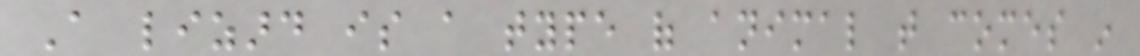A lizard is a type of animal that comes in
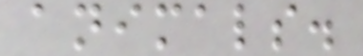animals.
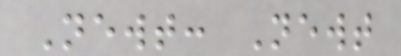Newt: Newt
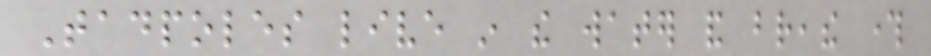Tadpoles live in the water and breathe through
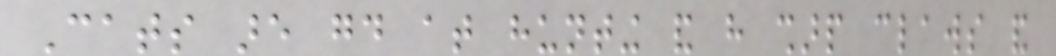Cats are good at hunting and have sharp claws and
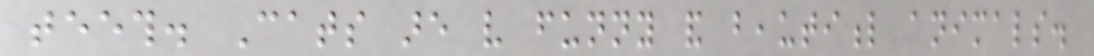teeth. Cats are very funny and beautiful animals.
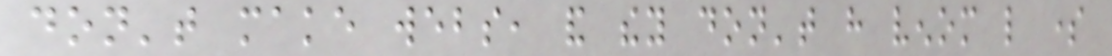don't make webs, and they don't have venom like some
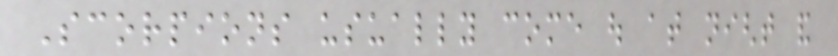Scorpions usually come out at night and
